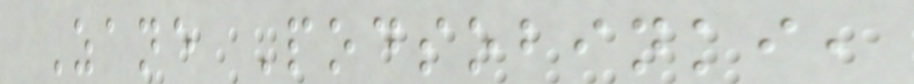Zane Podsobinki,
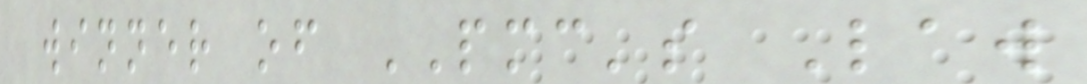winner of PMC's Law
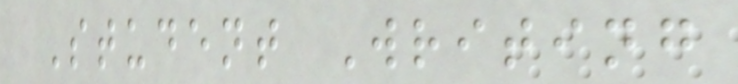Student Writing
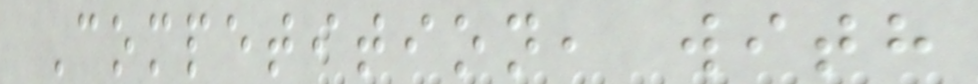Competition, with
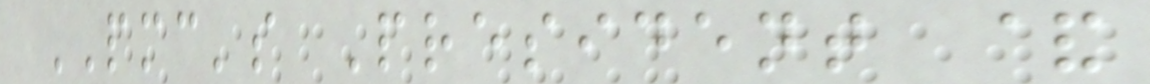PMC's President &
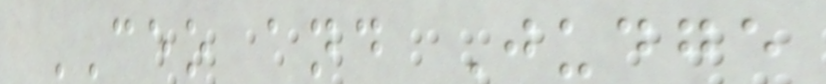CEO and Judge
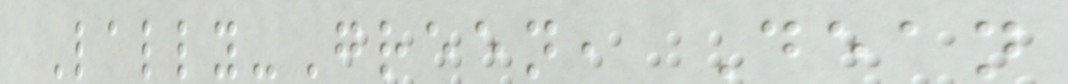Lally-Green, Dean
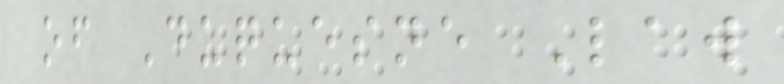of Duquesne Law
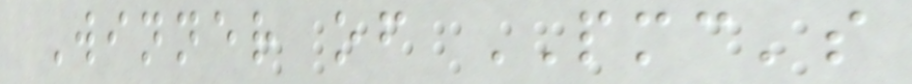Winner of PMC's
